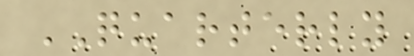QUARTERLY
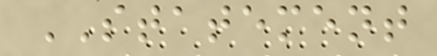STATEMENT
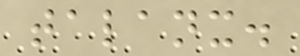talanx.
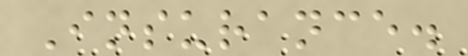Insurance.
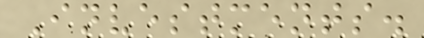Investments.
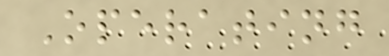Operating
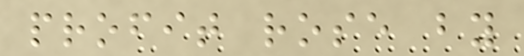profit rose by
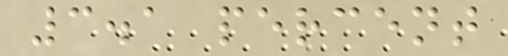3.1 percent
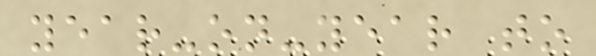year-on-year to
